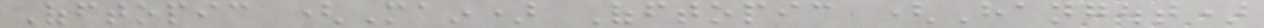Offtopic (Main) Offtopic (Hangout)
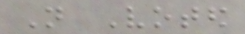Not Voted
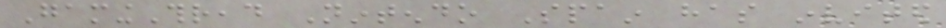GamingThread Nintendo Spain has invited
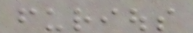furious
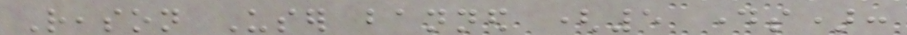Reason User banned (5 days):
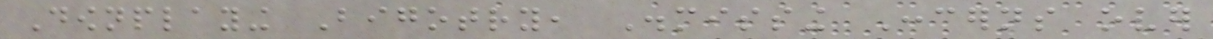Downplaying Bigotry, Dismissing Concerns over
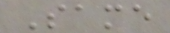Same
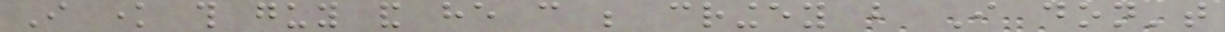I know this guy and he can be cringey but I don't
